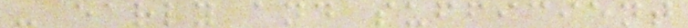- early and sufficient
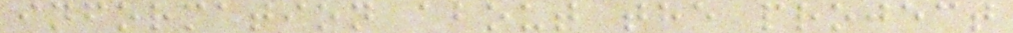information about the project
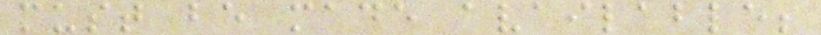must be made available;
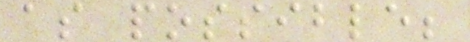as possible;
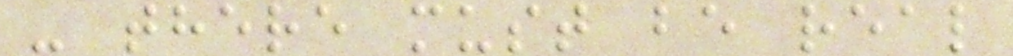- there must be real
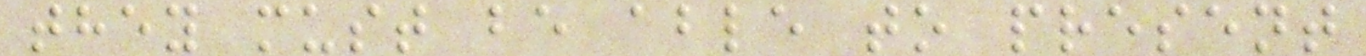they must be able to present
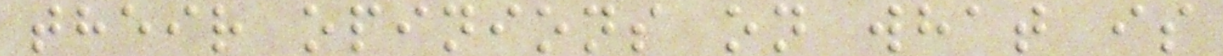their opinions on what is
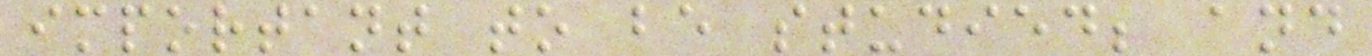important to be studied; and
